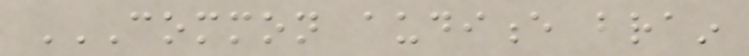COMMON AUDIENCE BRAIN
